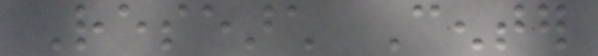Research Center
